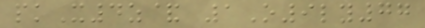pkX4z& 1O9ly77
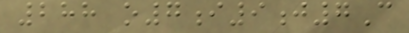288 o7i9j7C
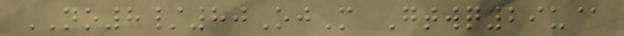NO8/80OjM Gtwq29u@
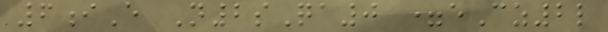6iE N2sQa0 =eCz2l
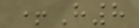+H8
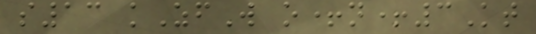s13 kZfW o+n+3Kt
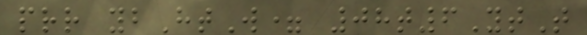prr ybHtW= 08t6YtT
